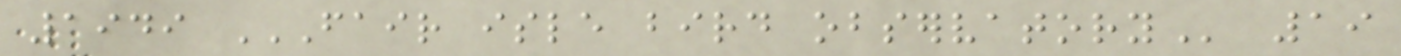1949 FAIR ISLE BIRD OBSERVATORY 19
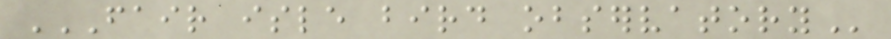FAIR ISLE BIRD OBSERVATORY
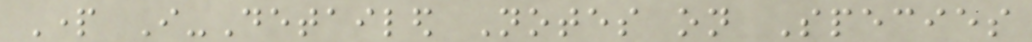Part I-Detailed Notes on Species
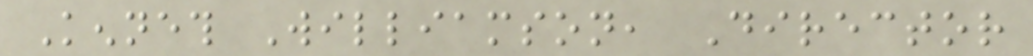Kenneth Williamson, Director
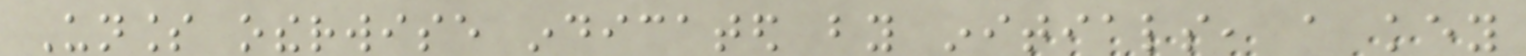Unless otherwise indicated by initials, a key
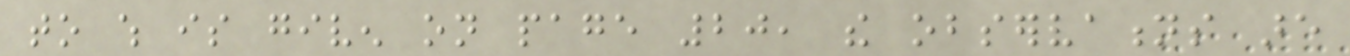to which is given on page 20, the observations are
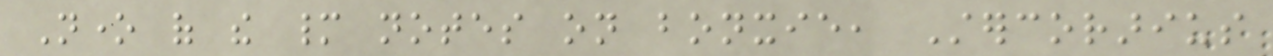None of the many notes on bonxie, Stercorarius
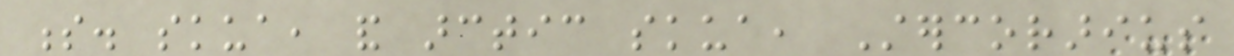s. skua, and arctic skua, Stercorarius
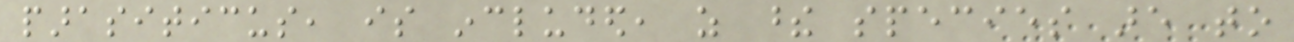parasiticus, is included, as these species are to
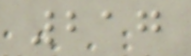217
